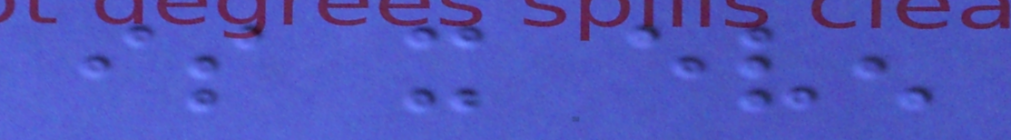is it even
